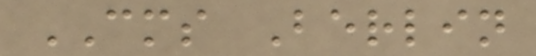CMS Berlin
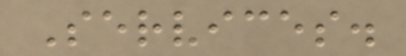Services.
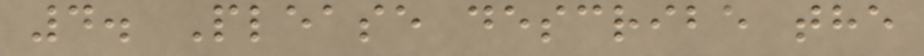4. Please describe the
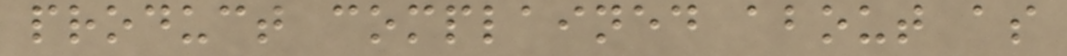product complained about as
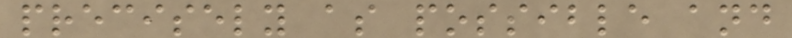precisely as possible and
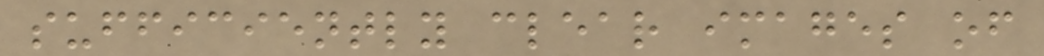sufficiently clear images of
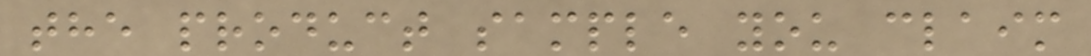the product sample you claim
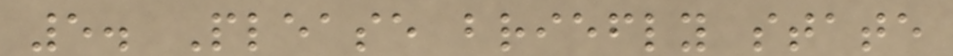5. Please briefly state
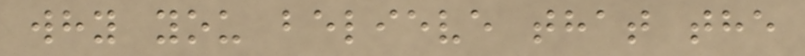why you believe that the
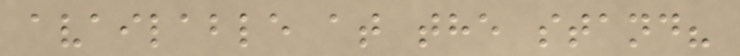available at the stand?
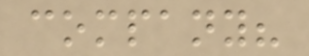company?
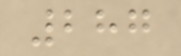287
